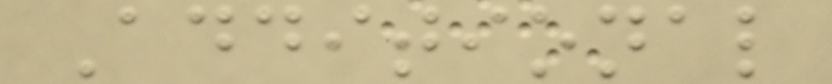Additional
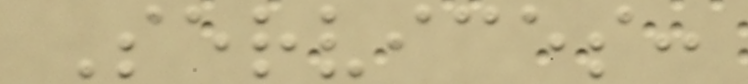Services:
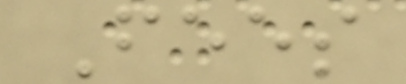Fees
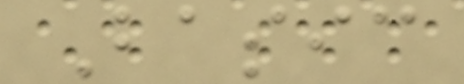Basic
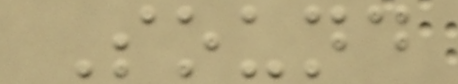Sound
